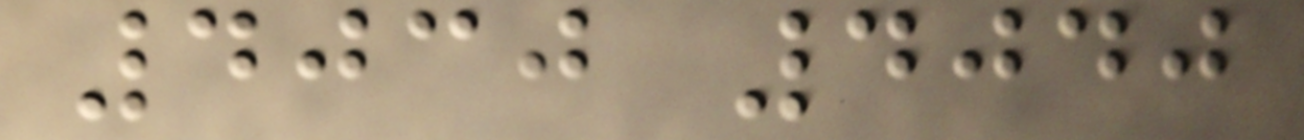4030 4040
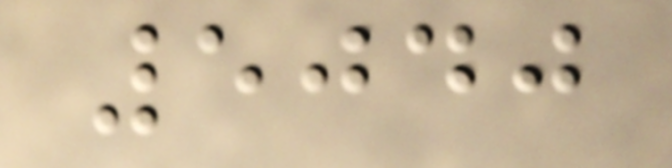5040
